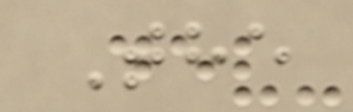The
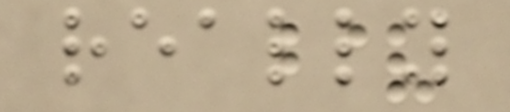really
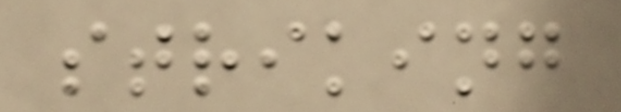striking
